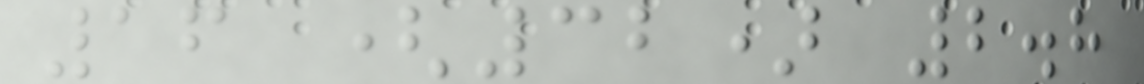16 (32) 2.8
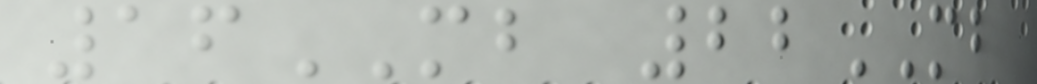16MB 22MB
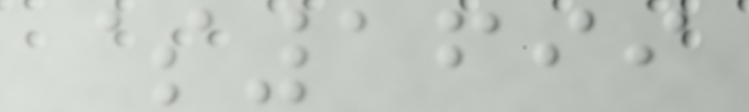$1699
